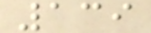139
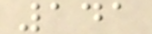141
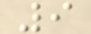9
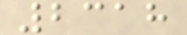2318
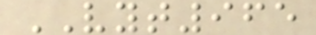VYT965
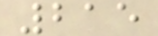215
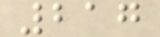217
